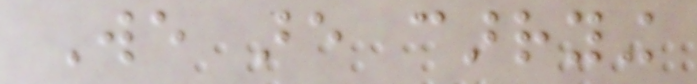We are carrying
